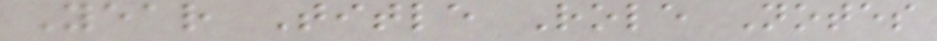Year Title Role Notes
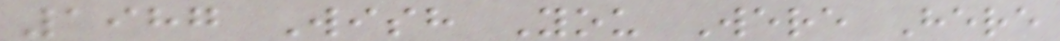1987 Wish You Were Here
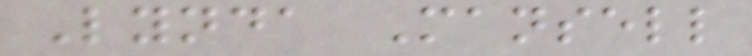Lynda Mansell
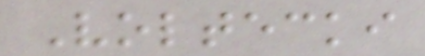Voltecki
